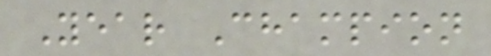Year Champion
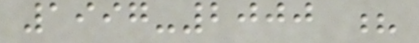1997-2000 ?
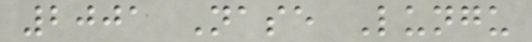2001 Nase Lungu
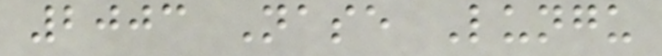2003 Nase Lungu
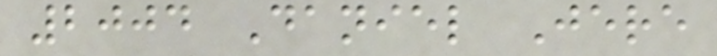2004 Daniel Jere
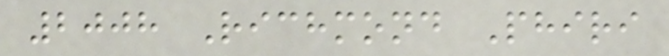2008 Richmond Phiri
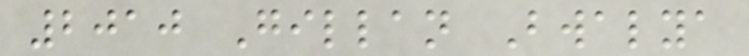2010 Gillan Bwalya
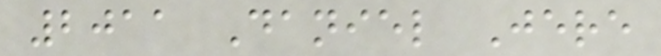2011 Daniel Jere
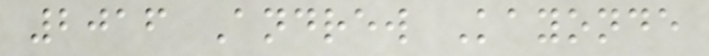2016 Andrew Kayonde
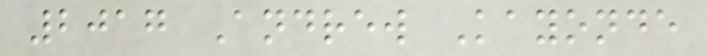2017 Andrew Kayonde
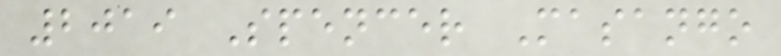2019 Spencer Masango
